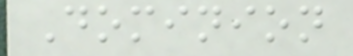Dominion
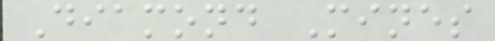Diamond Mines
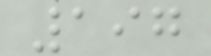197
